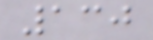130
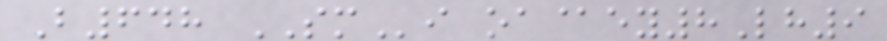B648 SMi oa@ey8Lh9
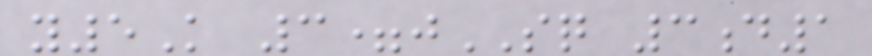y5K 3=jSQ 3d1
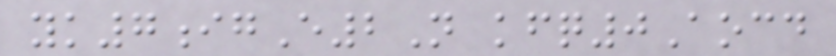yk7igE2N kfq0Aocd
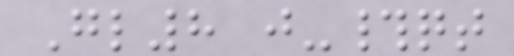Gl8 j-#qt
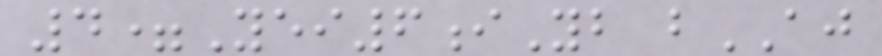4=Yei6iYb bAJ
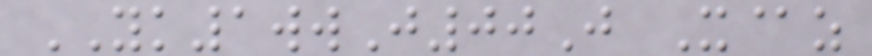YK1wwJ00J X@z
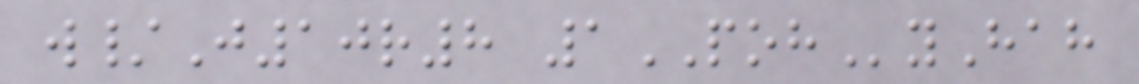w/J10r8 1POHyHah
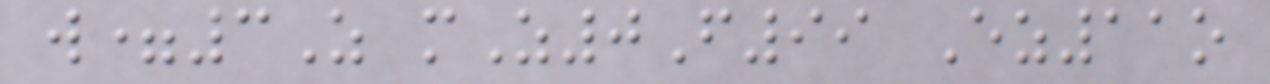w=3Z mZ0F99 Ez11o
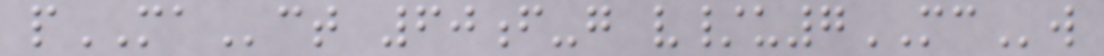pMAct 60f-g v/u7MCw
